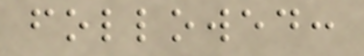followed:
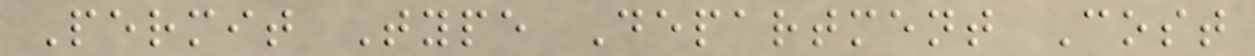Permit Type Department Cost
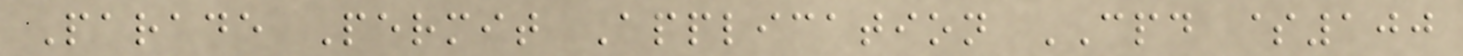Parade Permit Application CPD $100
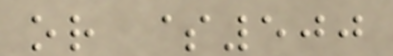or $500
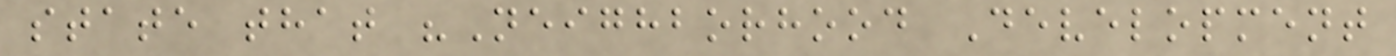state that "Neighborhood Development
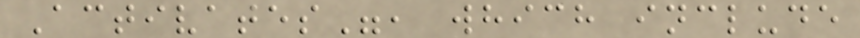Activates", which include
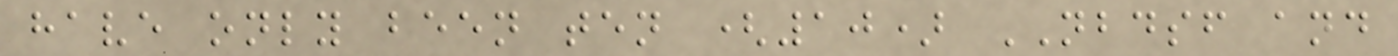have only been ten (10) NBDSF and
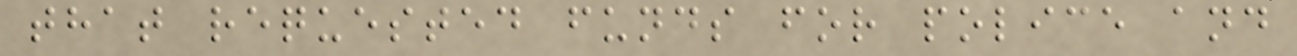that requested funds for police and
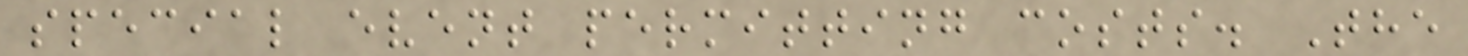special event permitting costs. The
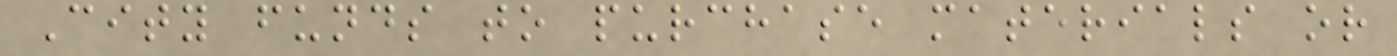City funds to purchase materials or
